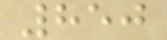850
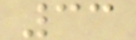33
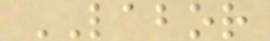LABOR
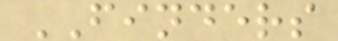FINDERS
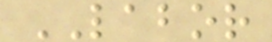LABOR
